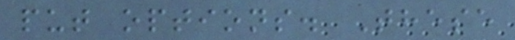put options. These
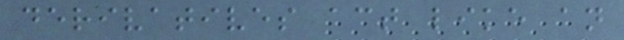derivatives act like an
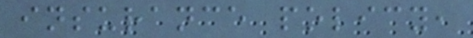insurance policy,
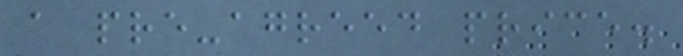a pre-agreed price.
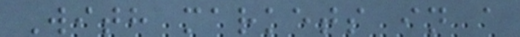With markets in a
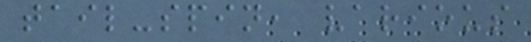tail-spin, various
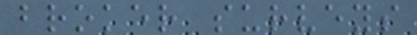broker surveys
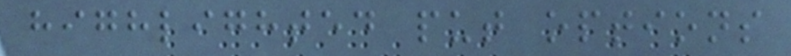highlighted put options
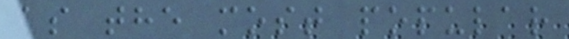as the most popular
